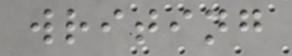writing
